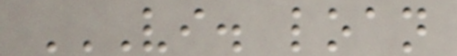VI. LOAN
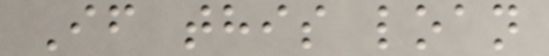If this loan
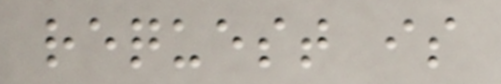request is
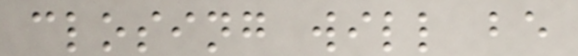closing will be
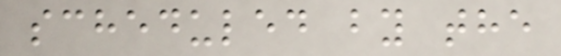scheduled by the
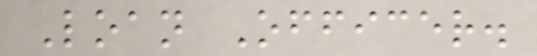Loan Officer.
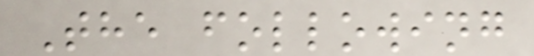The following
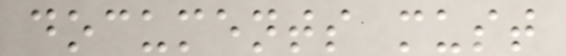documents must
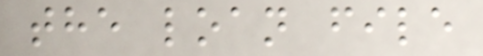the loan file
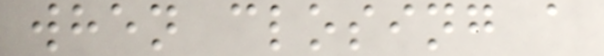when closing a
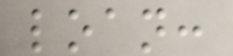loan:
